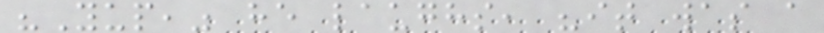"Yup," he laughs, "it was a
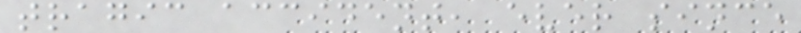tragic accident, ever since
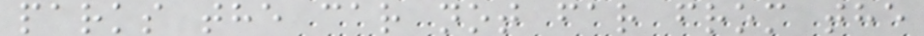parks the car not far from the
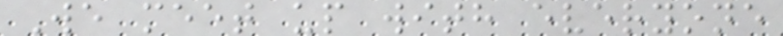We meet up with everyone
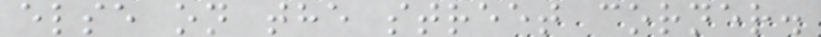else on the street corner.
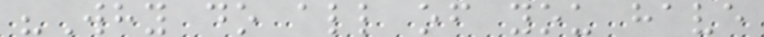"Why do all of you have
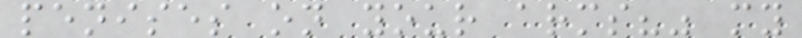penises on your arms?" my
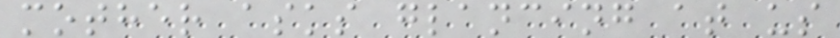mother asks glancing at us
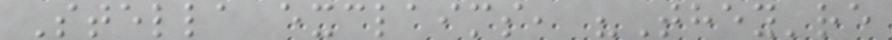Stella exclaims, "They're
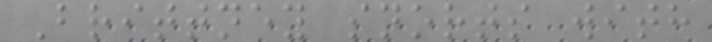Brittney snorts with
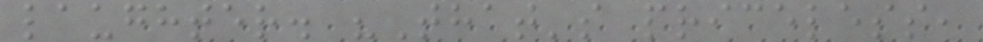laughter. "That's priceless,
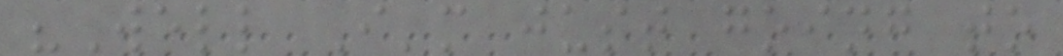"Well I'm just going to
